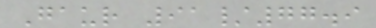Gaur 91/77.9
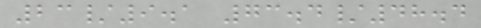23/9.1 73.4/48.4
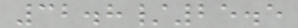32.8/25.5
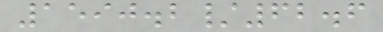1590.2/62.6
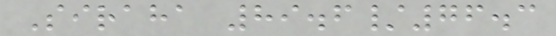Siraha 89.6/76.3
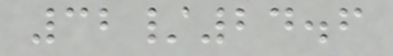32/24.6
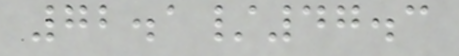72.1/47.3
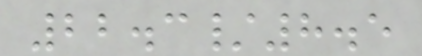22.3/8.5
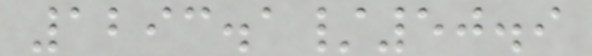1293.1/50.9
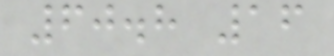60.8 16
